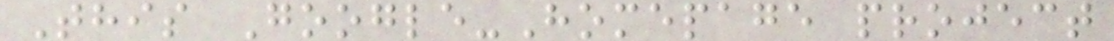This Google-Homepage project
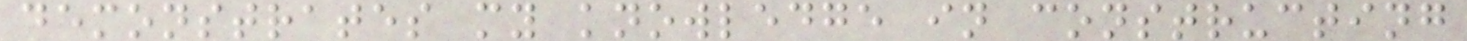demonstrates my knowledge in constructing
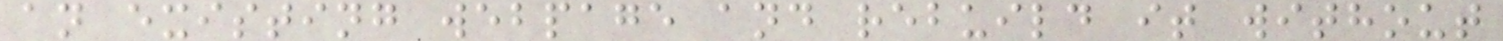an existing webpage and rebuild it without
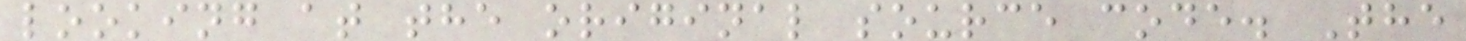looking at the original source code. The
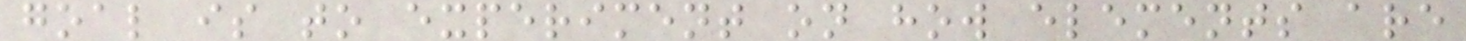goal is to experiment on how elements are
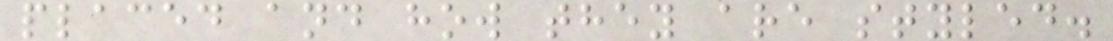placed and how they are styled.
